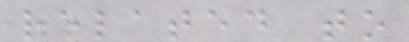related to
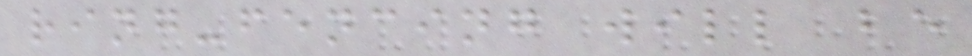ring-fencing will be
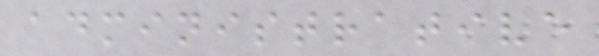administrative
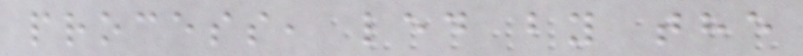process, led by the
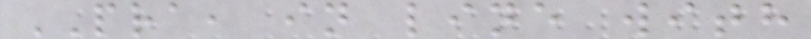PRA, in line with
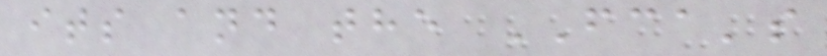its and the FCA's
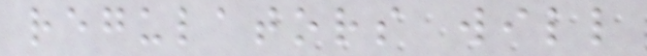regulators will
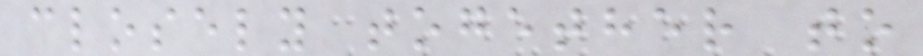closely together to
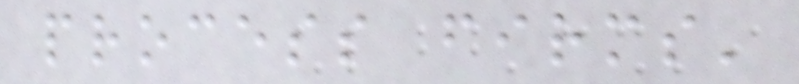process firms'
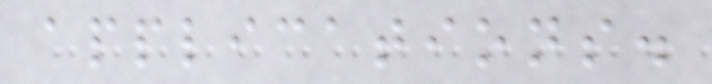applications.
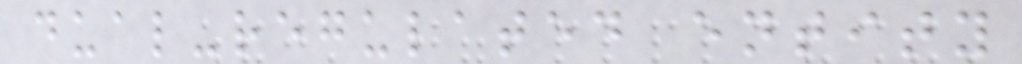dual-regulated entity
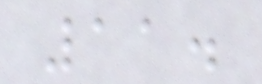11.
